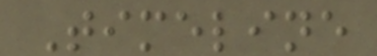Timeline
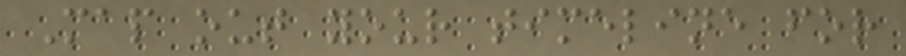Map out your timeline for
